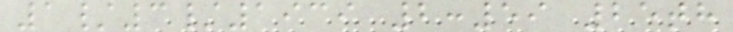1/3/1939 2:59 25th
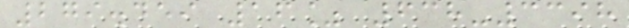279.459 16% 638-3398
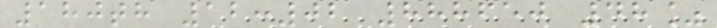180th 12:02 888650 48%
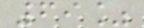69%
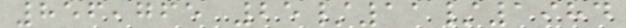856,765 25/11/1984
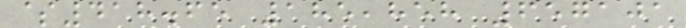$418.65 185,858 657101
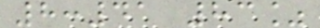8:41 83%
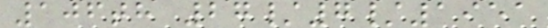106th 27/7/1951
